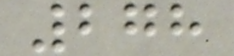278
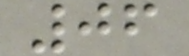06
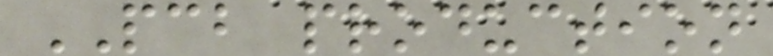PCB production
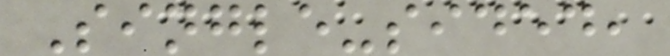Single-sided,
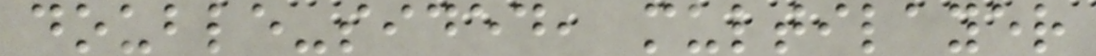double-sided, multilayer
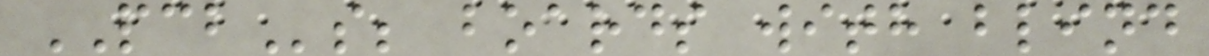PCBs; boards with blind
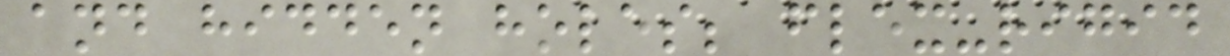and hidden holes; flex-rigid
